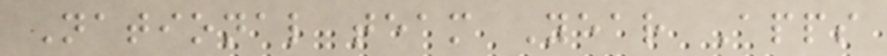National team Year Apps
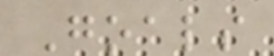Goals
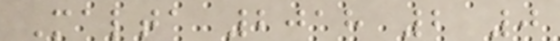Malta 2018 2 0
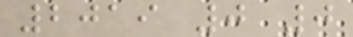2019 0 0
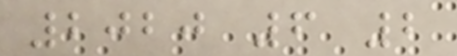2020 6 2
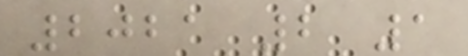2021 2 1
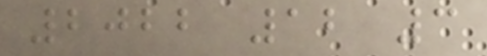2022 12 3
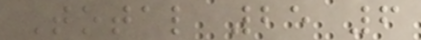Total 25 6
